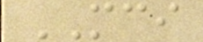MCI
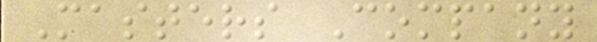Masters Company
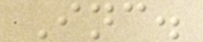Inc.
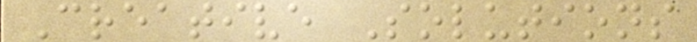Creative Solutions
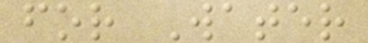for Water
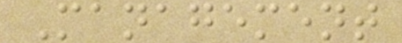Management
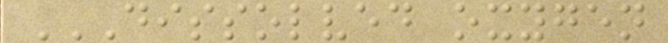DISSOLVED OXYGEN
